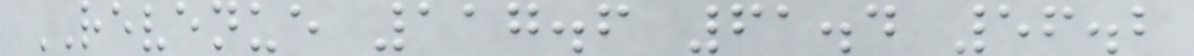REVENUE 117.6 61.4 56.2
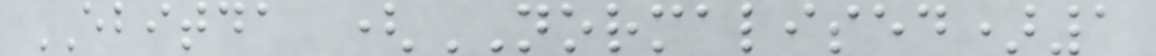EBITDA (NORMALISED)1
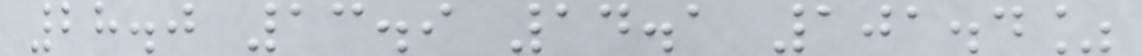28.0 13.9 14.1 101.4%
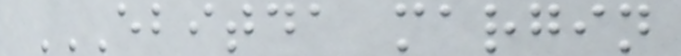EBITDA MARGIN
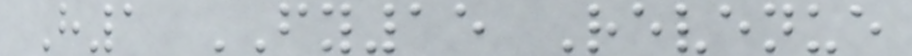H1 FY15 Revenue
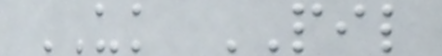UK PIL
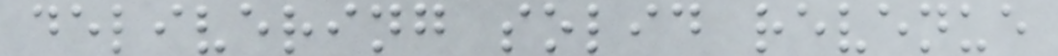delivering solid revenue
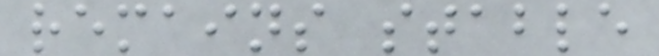remains stable
